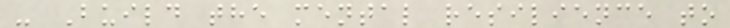- Build the mental resilience to
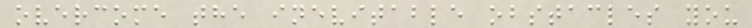overcome the inevitable obstacles you
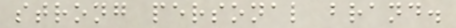strong personal brand.
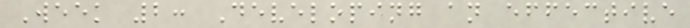Week 2: Developing an effective
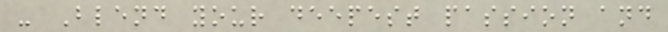- Blend your deepest passion and
